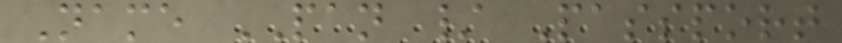Name PAN / Passport
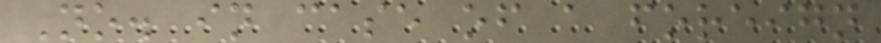No. in case of a foreign
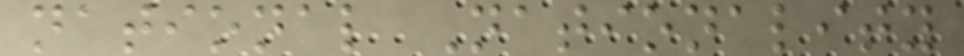national Nationality
